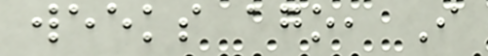weeks ago, I
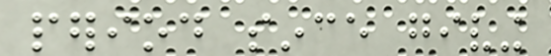period since giving
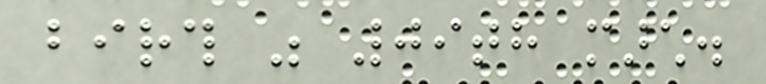birth was 09th march.
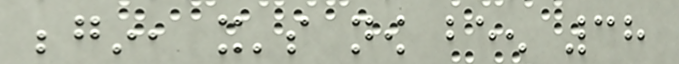begin, it's now been 38
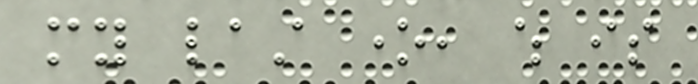my last one, which is
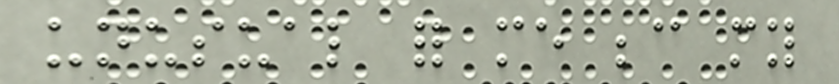unusual for me because my
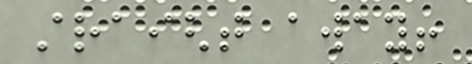straight away!
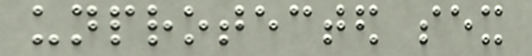unprotected sex
